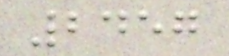2457
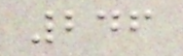246
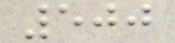500
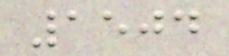1504
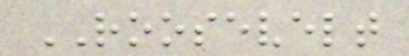ROOSEVELT
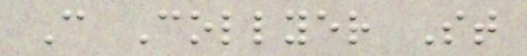C Collyer St
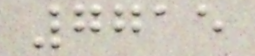7715
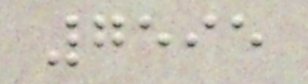7595
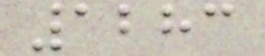1283
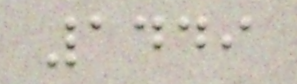1449
